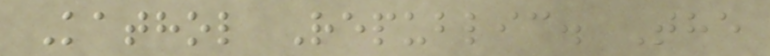Kathol Republic. The
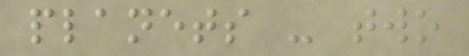planets - two
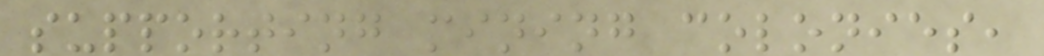supporting mining colonies,
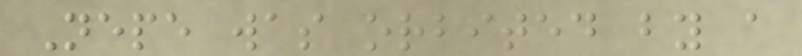Nepe was orbited by a
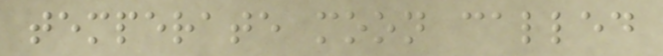temperate moon called
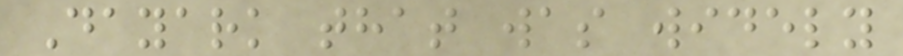Dayark that was widely
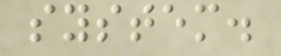system.
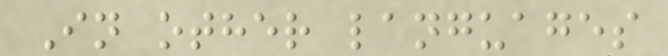In other languages
